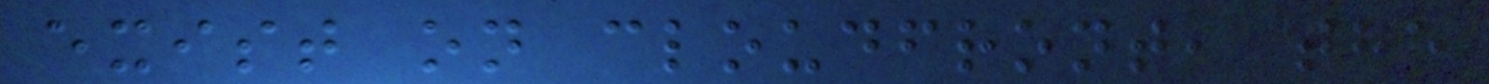exist on cloudfront, the
